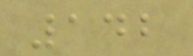142
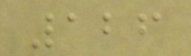126
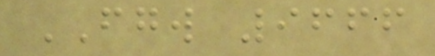FGW 9666
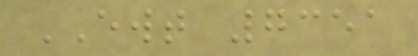EWT 7351
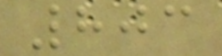803
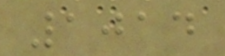1014
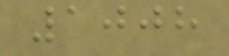1008
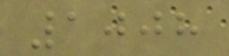1008
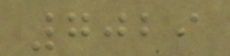7029
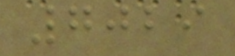7029
